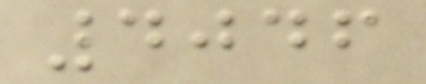4046
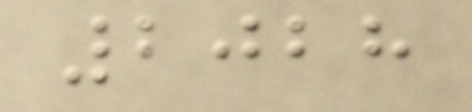2028
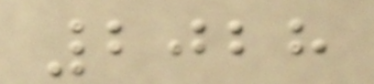2028
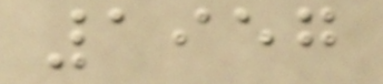1957
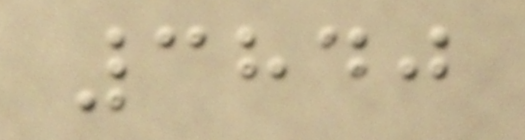3840
